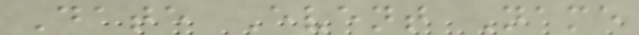Date Event Name
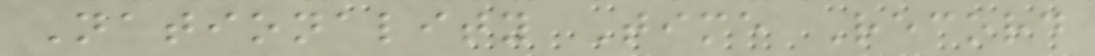Nationality Time Record
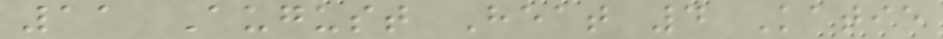11 August Heat 4 Katie
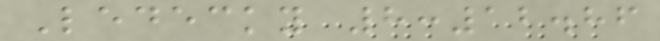Ledecky 8:12.86
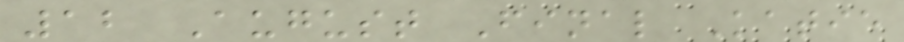12 August Final Katie
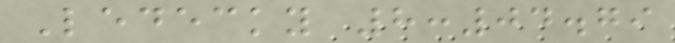Ledecky 8:04.79
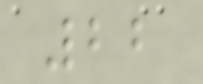22
